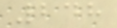248
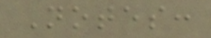Notes:
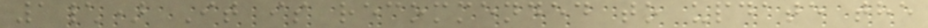1\) It is recommended to update the
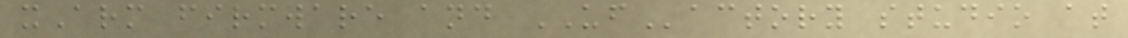xArm firmware and UFactory studio at
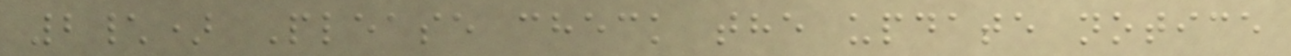2\) Please check the update notice
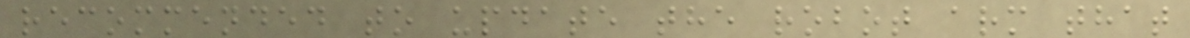recommended to update the robot arm that
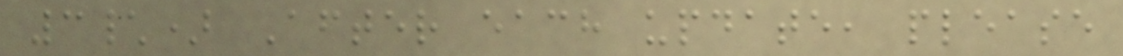3\) After each update, please
